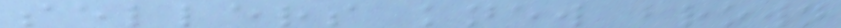sellers knew brown
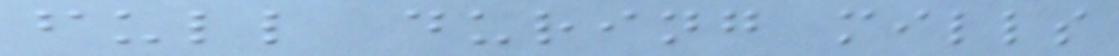full during mills
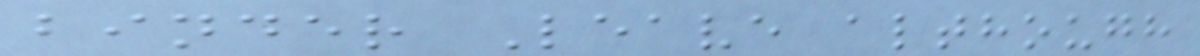binder Leave although
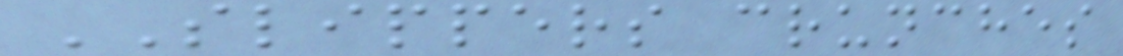SLIPPERS crunches
